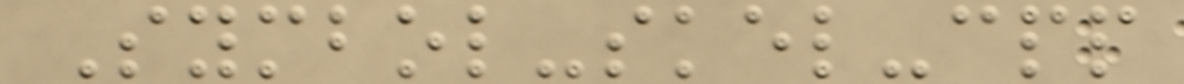Symbol-skel-cpp
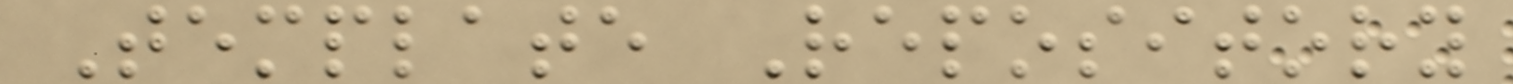Template Repository
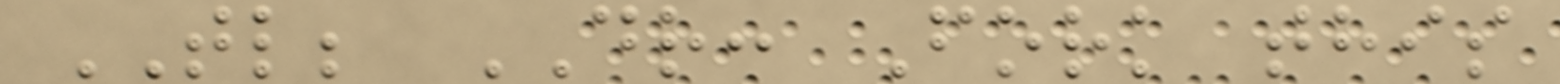TL; DR: Fork this
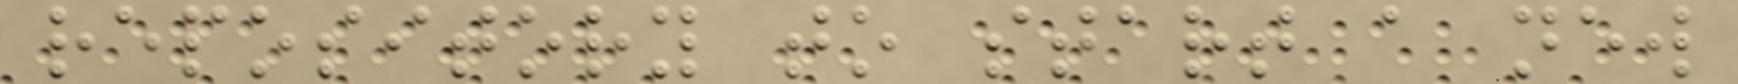repository to start a new
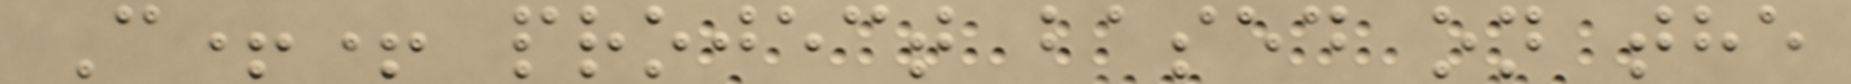C++ project based on the
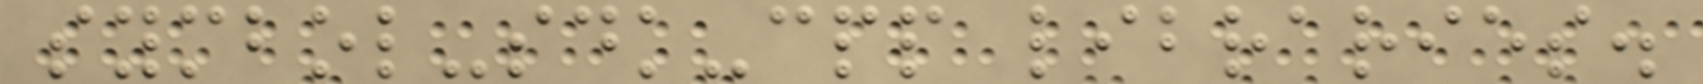symbol-sdk-cpp libraries.
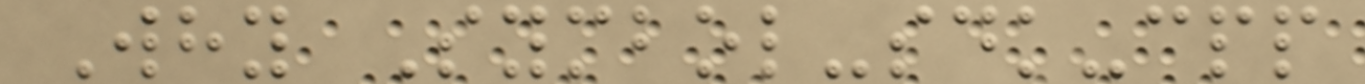Why Symbol-sdk-cpp
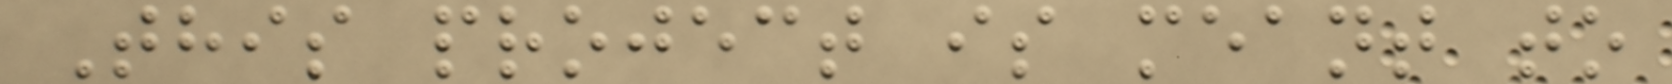This project is meant to
